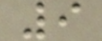9
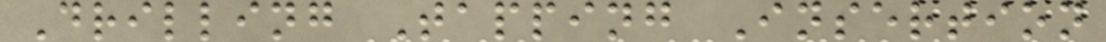Drilling Tapping Insertion
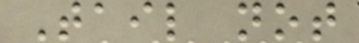Tail not
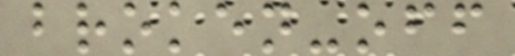broken-off
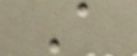A
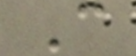C
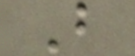B
